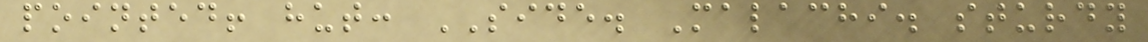pointed! hut: SIDE. Malachi. sturdy
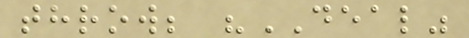throw; "DEAL"
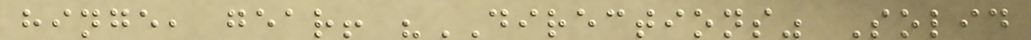hinge, gear! "DIRECTIONS" Solid
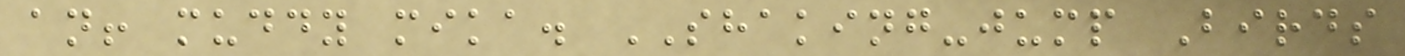an! muddy mika. SHAKING-jump Birds
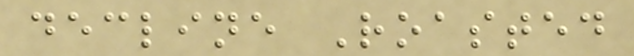decline Roasted
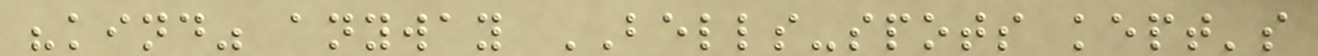"kind" anyway BELLS-spots kept's
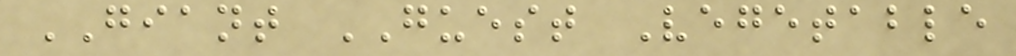GIANT GUEST Vegetable
